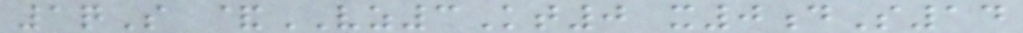1qS &VZ3Kt0 x0dS14
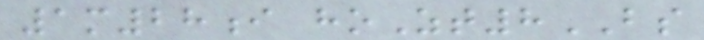1m28i hoZt8BS
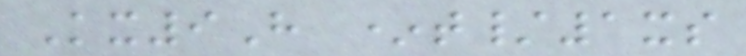Kx9H *t/1xs
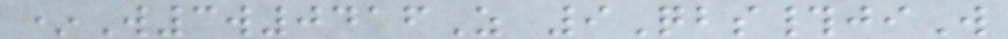*W3w0416Z 9Qbs#jiW
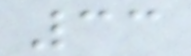33
